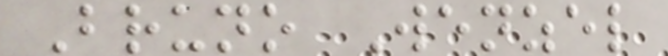Bruno Wenzel
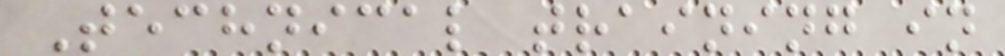Technical training in
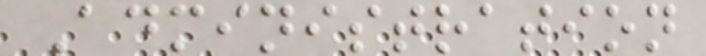Administration
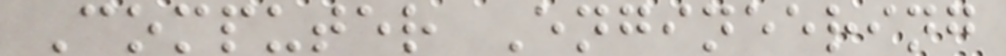Computer Engineering
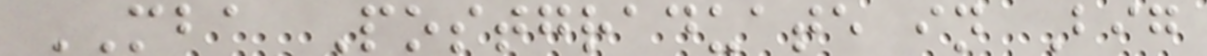MBA Postgraduate in Big
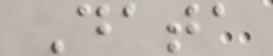Data
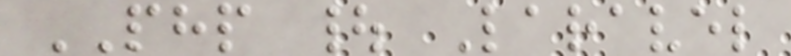PHP | Laravel
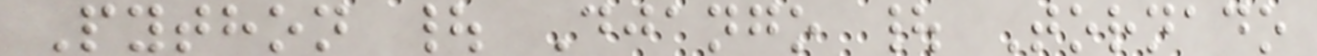Python | Django | Tornado
